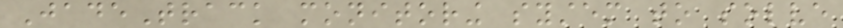JadeTrack monitoring system to solve
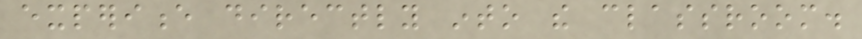experience directly into the classroom.
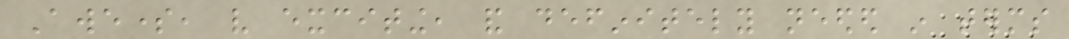Awesome, very exciting, and definitely needed in terms
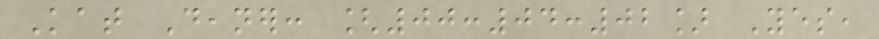Kat Deaner: [00:04:02] Yes,
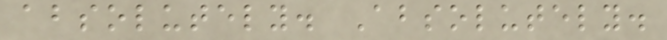absolutely. Absolutely.
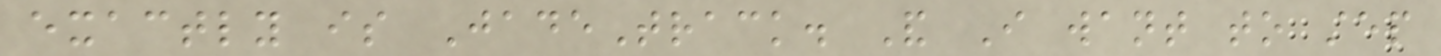exactly is JadeTrack. And I want to step
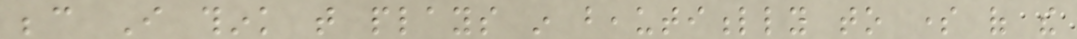because I think that plays in beautifully to some of the
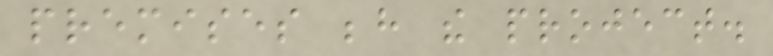premises behind the project.
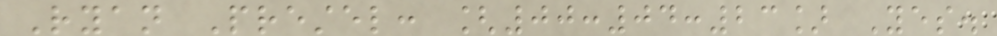Ryan Prestel: [00:04:23] Yes.
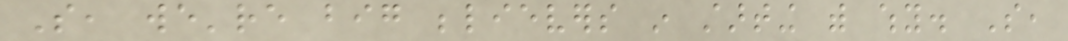So, we're big believers in starting with why. So,
